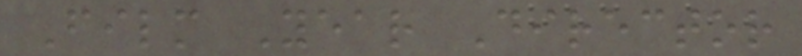Film Year Director
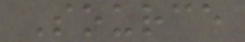Source
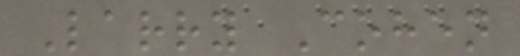Larry Cohen
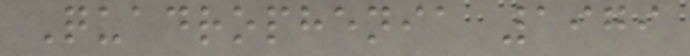Quadrophenia 1979
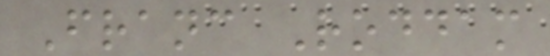Franc Roddam
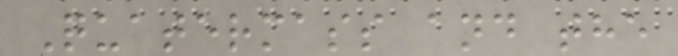Quatermass and the
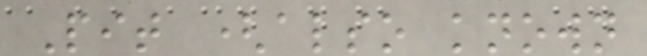Pit (also known
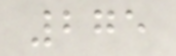275
